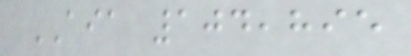AIA 104,895
